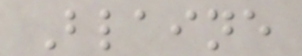Blaine
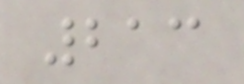213
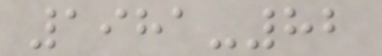1981-82
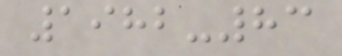1982-83
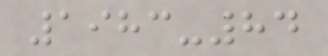1983-84
